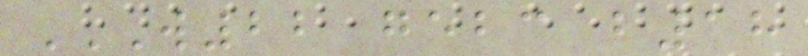W22 GEBC B18
